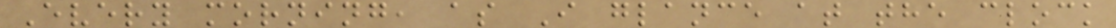Every morning, as I glance at the clock
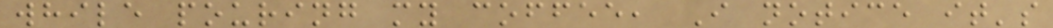while pouring my coffee, I notice it's
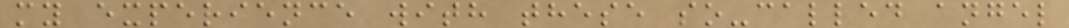my experience with these so-called angel
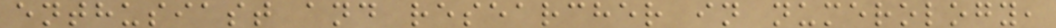enthusiast and researcher in numerology,
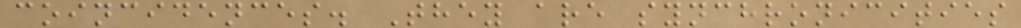coincidences. They are synchronicities
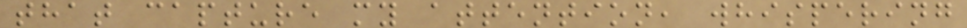that capture my attention, whispering
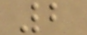2
